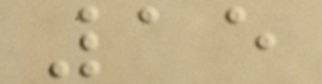15
